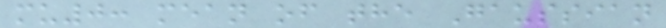mu0: mean of the Gaussian
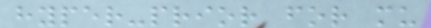hyper-prior for mu
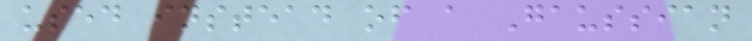used instead of a Gaussian
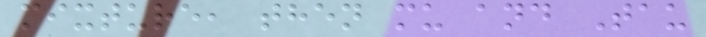mixture, then mu and Tau
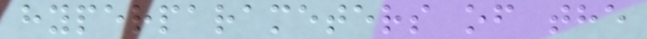hyperparameters of the
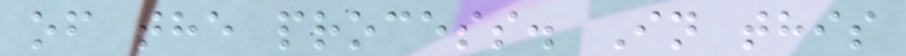of the process. In this
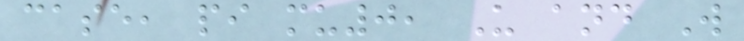case, pi mu0, U and W
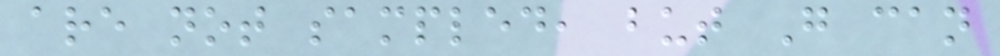are not sampled, but G can
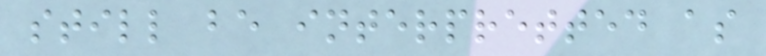still be interpretted as
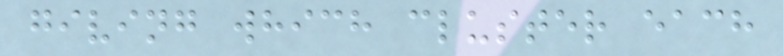giving which cluster each
